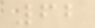62
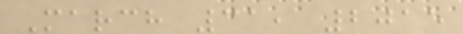March 31, 2015
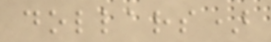dollars)
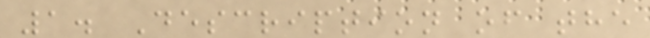1. Description of the
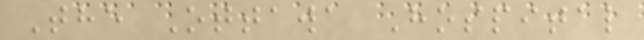The Ottawa Hospital
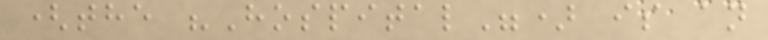(the "Hospital") is an
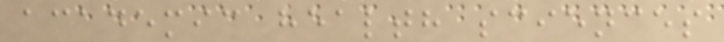academic health sciences
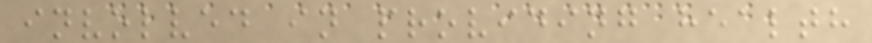involved in providing health
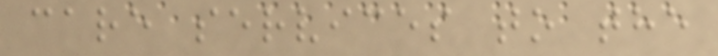care services to the
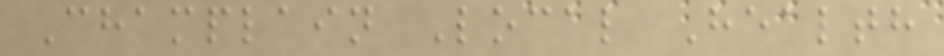Champlain Local Health
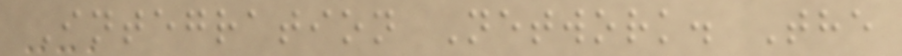Integration Network. The
